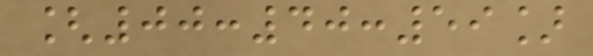[00:40:59]
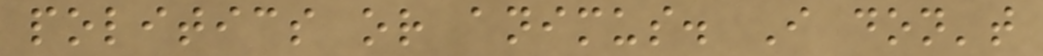politics or animus. I don't
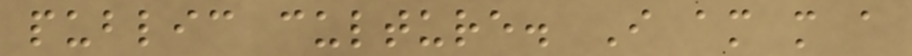public culture. I am more a
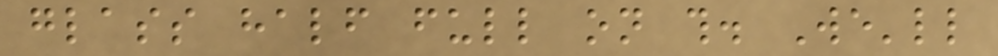glass half full on this. We'll
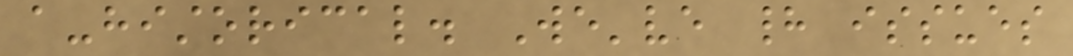a-historical. We've had issues
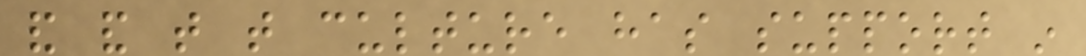and and that that culture has support in
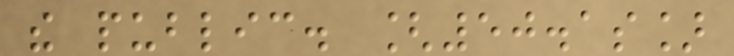the public. [50.1s]
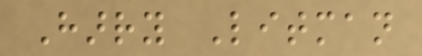Harry Litman
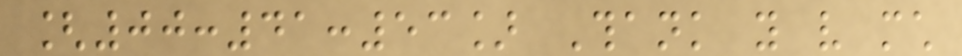[00:41:53] Thank you very much
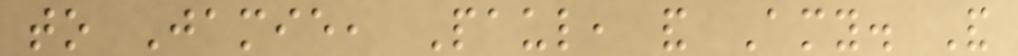to Jamie, Paul, and Amy. And
